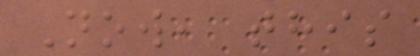Now, this
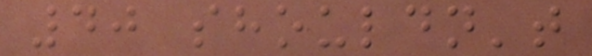40 shouldn't
